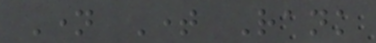Name Time Rank
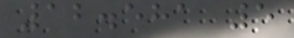12.581 5
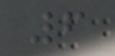6
